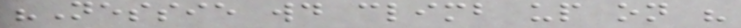"Nessie would climb up on his
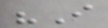"I
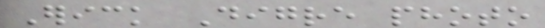Erick Digre photo
